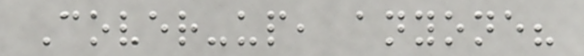Cover-up, anyone?
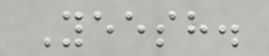Yeesh.
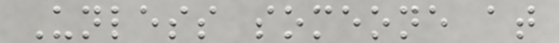Unless someone at
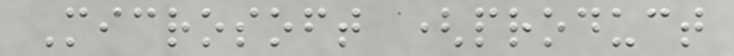Microsoft (product
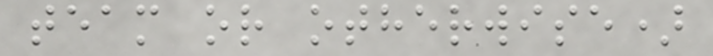team or otherwise)
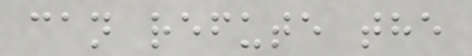can refute the
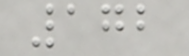172
